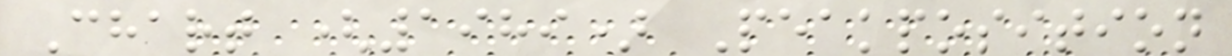Chart (1989) Peakposition
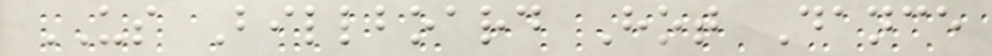US Billboard Hot Dance
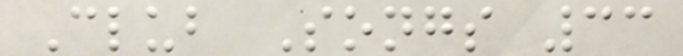Club Songs 33
